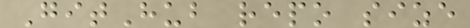GitHub repo size
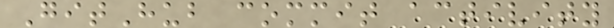GitHub commit activity
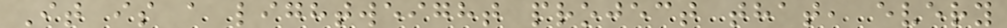It is a lightweight project that, every
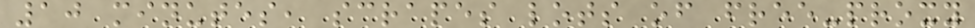10 minutes, scrapes lots of free-proxy
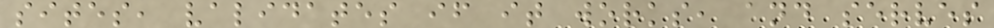sites, validates if it works, and serves
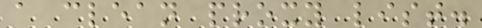a clean proxy list.
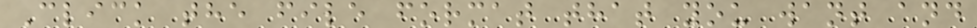Click the file format that you want and
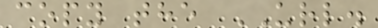copy the URL.
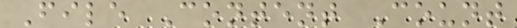File Content Count
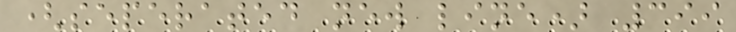(seperated new line) 399
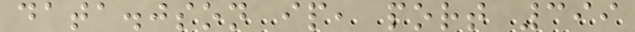data.json ip, port 399
